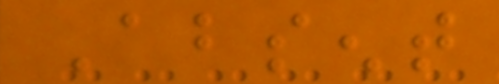Absent
